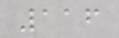116
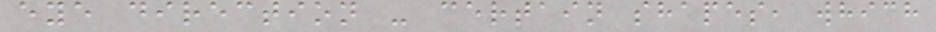eye direction - certain shapes, which
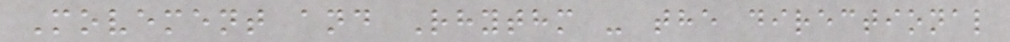Movement and Rhythm - the directional
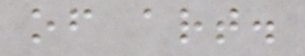of art.
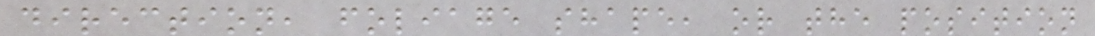direction, foliage shape, or the position
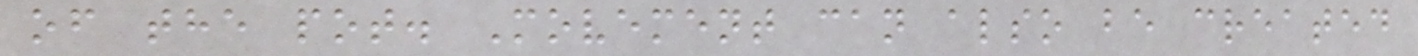of the pot. Movement can also be created
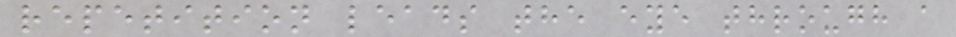repetition leads the eye through a
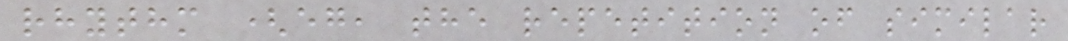rhythm (eg, the repetition of similar
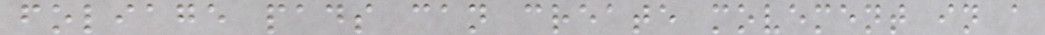foliage pads can create movement in a
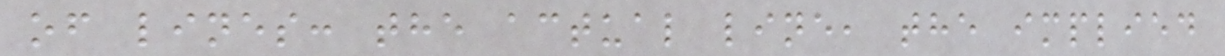of lines: the actual line, the implied
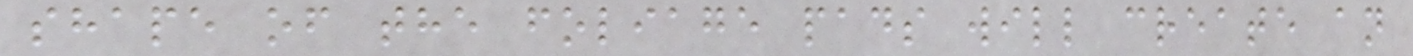shape of the foliage pads will create an
